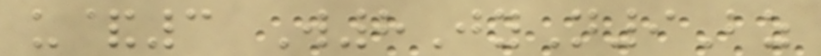u&3 W8JyN9Bz
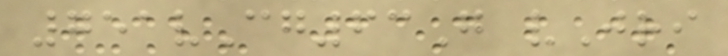751vCg63G vJri
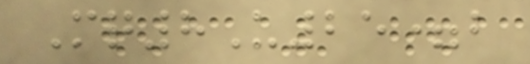Mq8U25=b
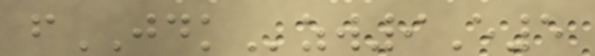fJDKzw9E5
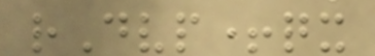rDvp+qx
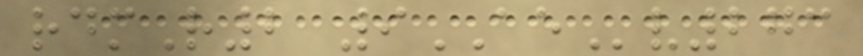rdmR2 9AEv273
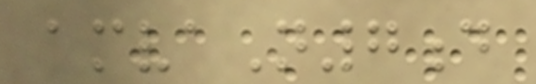amvaN7d
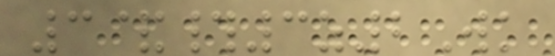3&#3z2Wk
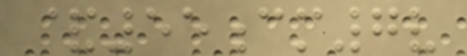&55cm7v
